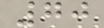70
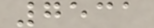7531
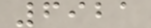6921
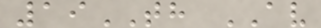19TH AV
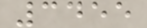3455
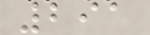291
